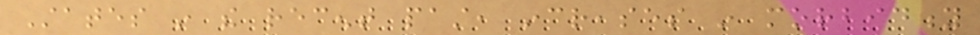States in the recent past, increases in morbidity
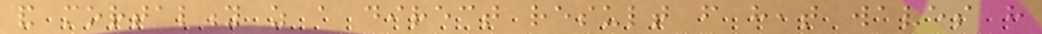and mortality as a direct result from heat waves have
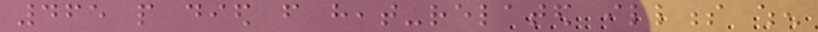465 people died from heat-related illness when
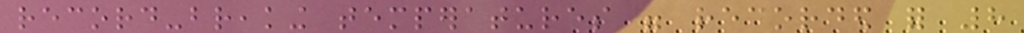record-breaking temperatures were recorded for 8
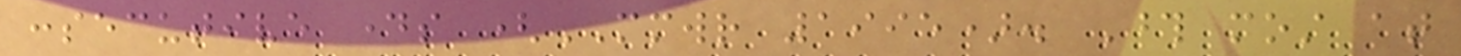consecutive days (MMWR 1995). Those most at
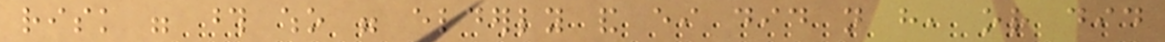risk were those who were elderly and either did not have, or did
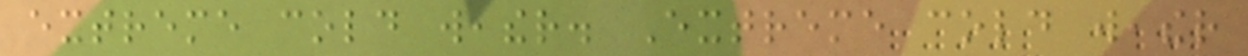extreme cold weather. Extreme cold weather
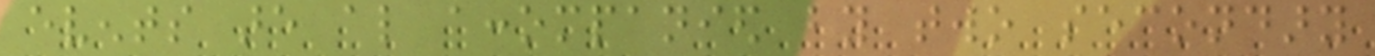events are also accompanied by two secondary
